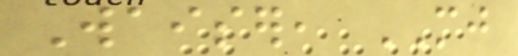Waiser, MJ
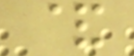&
